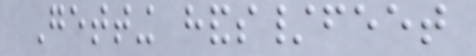Getting hands/feet
